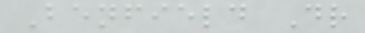Benfield Dr
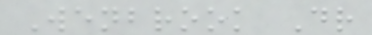Wenbrook Dr
